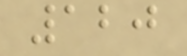120
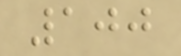100
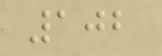102
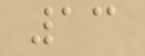13
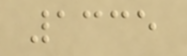1335
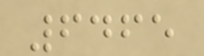6465
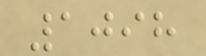1098
